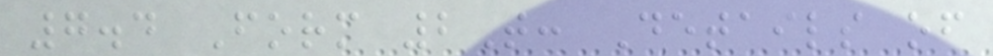7.4 Form 2T: Details of
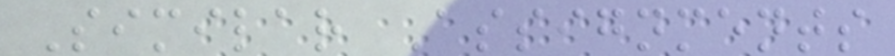Similar Assignments
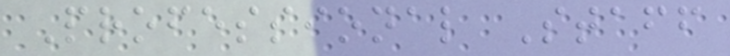Professional Staff
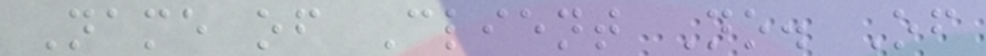Name of Client No. Of
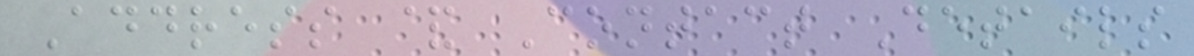Address & Contact Details
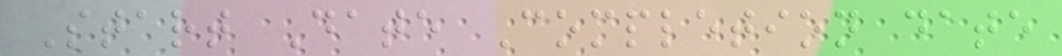Start Date Completion date
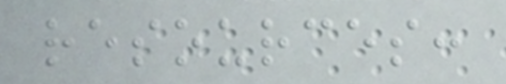resources:
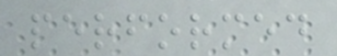performed
